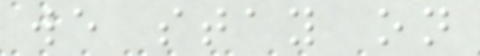we stay on
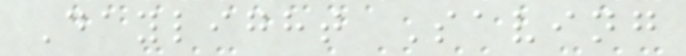Daylight Saving
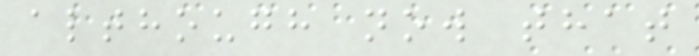although now that
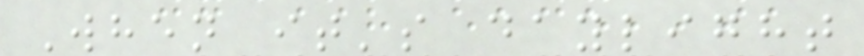When it's daylight
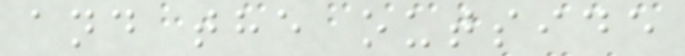and the outside
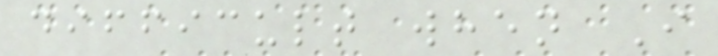difficult when I
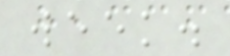week.
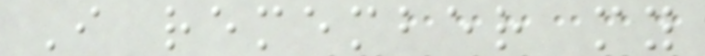I remember my
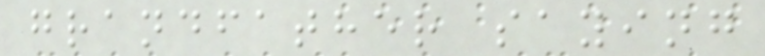grandfather saying
